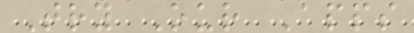Try Our Apps
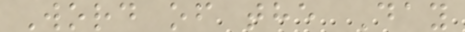Word of the Day
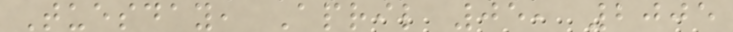Tuesday, April 05, 2005
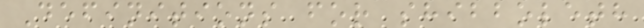Definitions for shibboleth
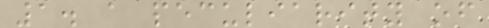1. a peculiarity of
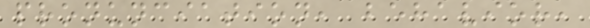pronunciation, behavior,
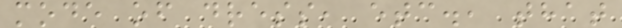mode of dress, etc., that
